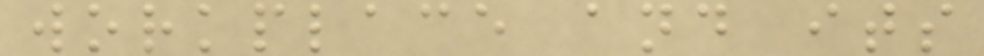workplace and its
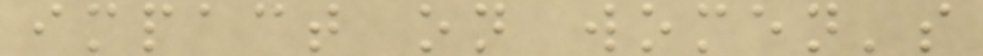impact on women's
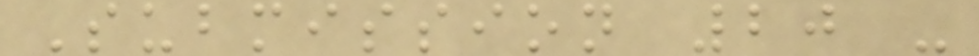Submission 20 -
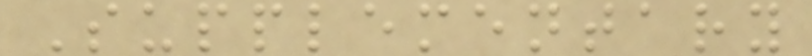Supplementary
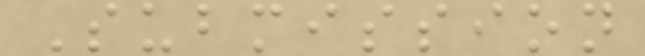Submission
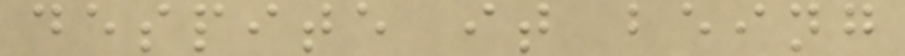despite it being
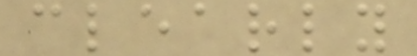clearly
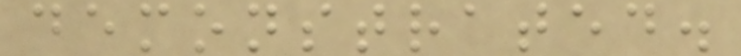demonstrated.
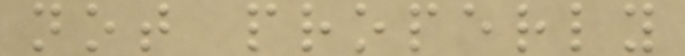not properly
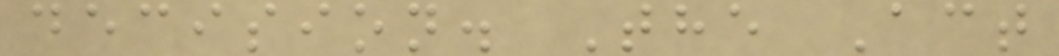decision. The Act
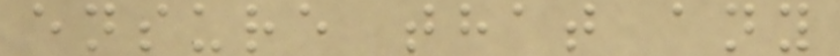ensure that any
